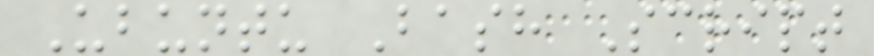Ubuntu Bash Script
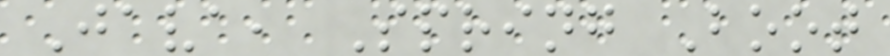Java, Spring Boot
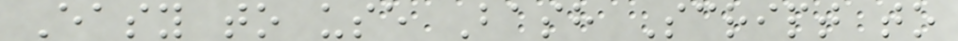Easy to use Bash Script to
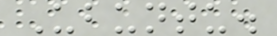Ubuntu.
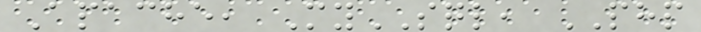Apache, MySQL, PHP
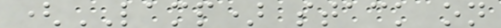(LAMP) stack on
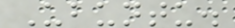Ubuntu.
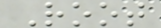Root
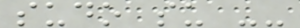sudo su --
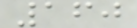160
